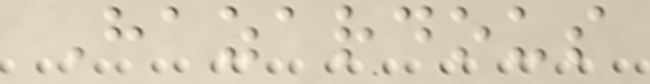Hazardous
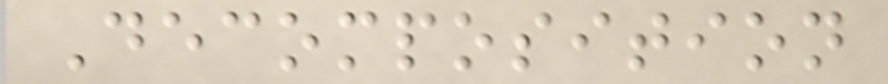Decomposition
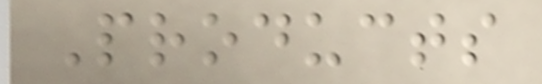Products
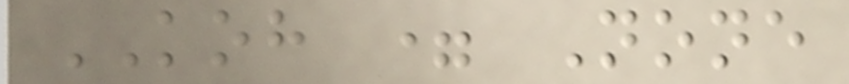KOH = None
